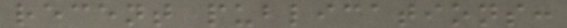recent publications:
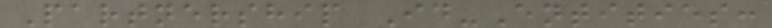Partnership Id-Entities:
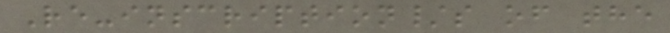Re-inscription/s of the
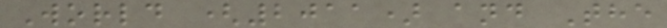World (2011) and The
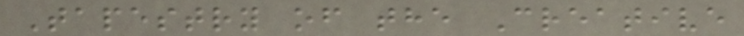Tapestry of the Creative
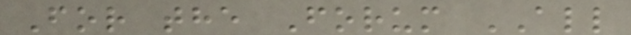For the Forum ALL
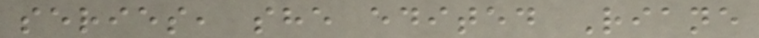series, she edited Riane
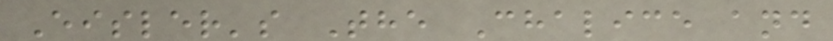Eisler's The Chalice and
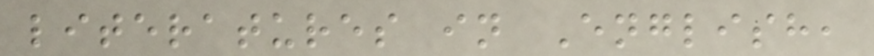literatures in English,
